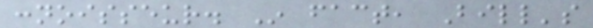connoisseur. In fact, Bill's
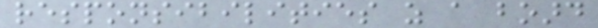responsibilities as a board
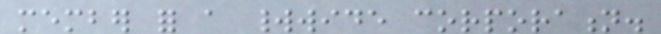member for a worldwide corporation.
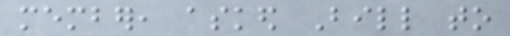member, asked Bill to
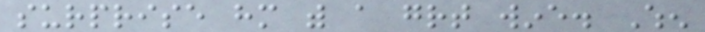surprise him with a great wine. When
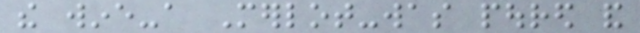the wine-a Merlot-was poured and
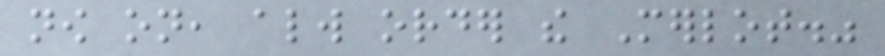now on, always order the Merlot."
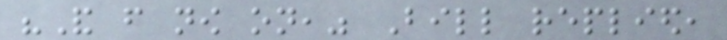"And from now on," Bill replied,
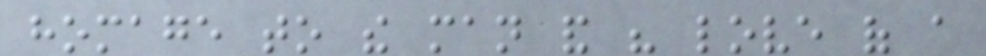homage to the man and his love of a
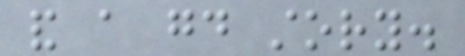and a good story.
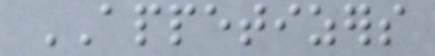APPETIZERS
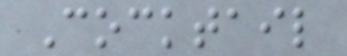Cocktail
